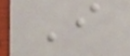I
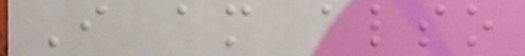I am also
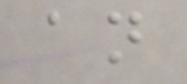an
